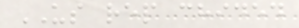US rep chided
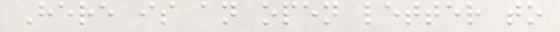Here is an open letter to
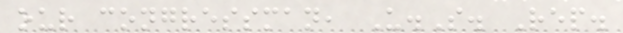our congressman, U.S. Rep.
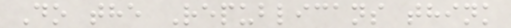Do the Republicans think
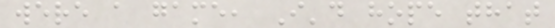were a game, I'd hope that
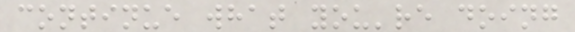continue what you're doing
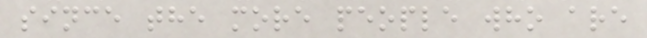since the more people who are
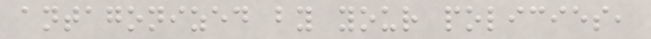antagonized by your policies,
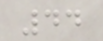44
